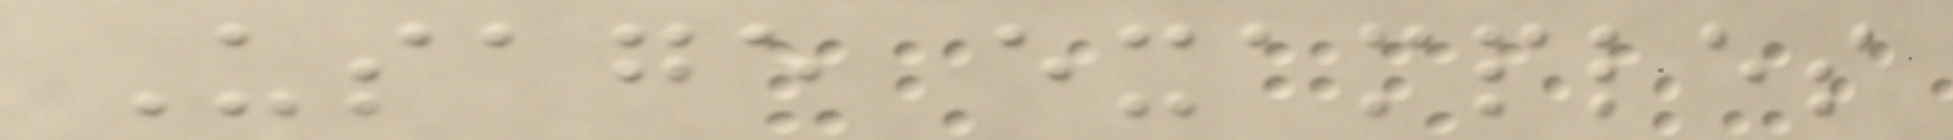Usage examples
